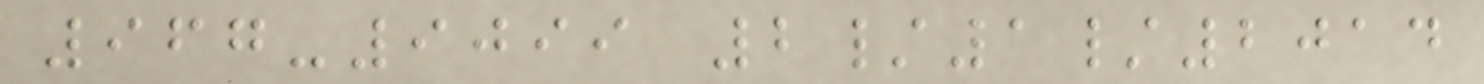967-9099 2/1/2014
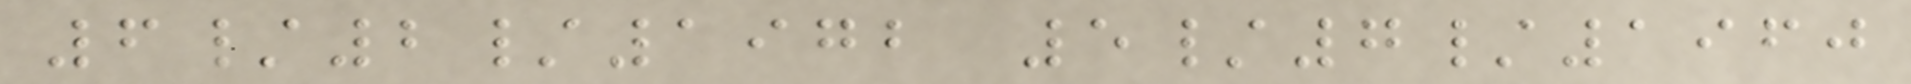6/2/1972 5/7/1960
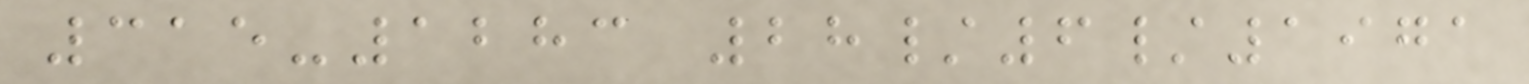315-1283 28/6/1971
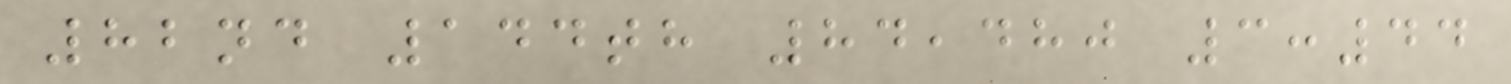82nd 144th 84,480 3:44
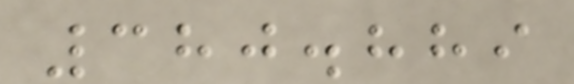380.889
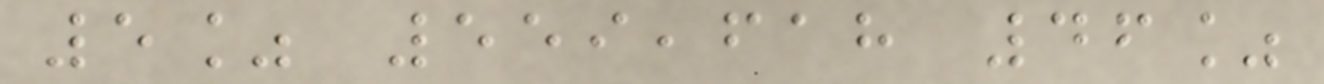5% 559,618 46%
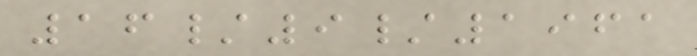16/9/1961
